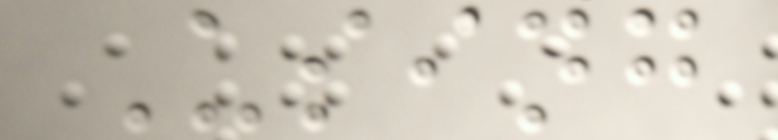Using
